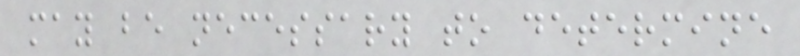may be necessary to determine
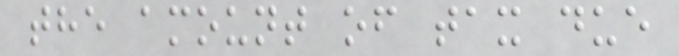the amount of tax due
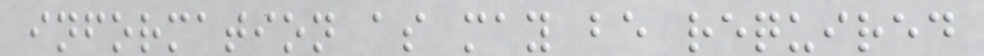information as may be required
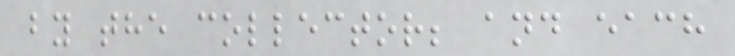by the collector; and each
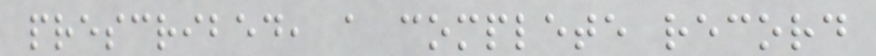prescribed, a complete record
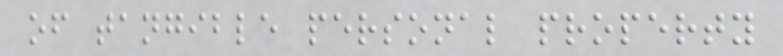of tangible personal property
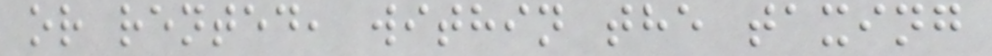or rented, within the taxing
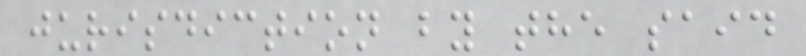jurisdiction by the said
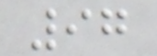97
